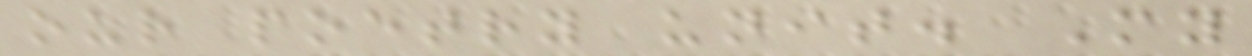our poetry unit. My
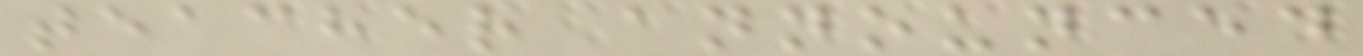teacher announced
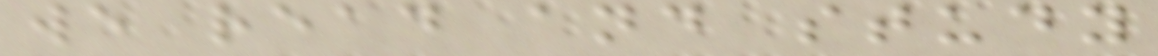we read and study
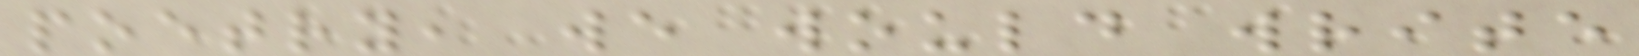poetry, we would write
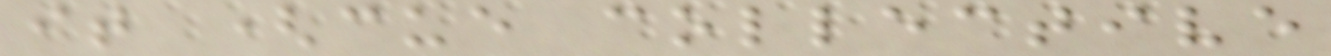it (cue collective
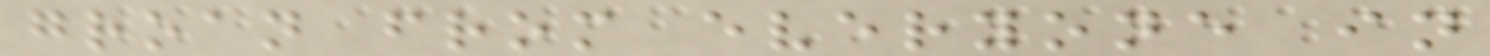groan from everyone in
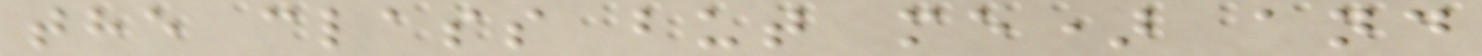the class but me) and
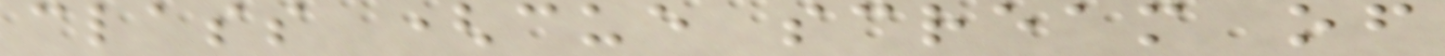class (cue scream of
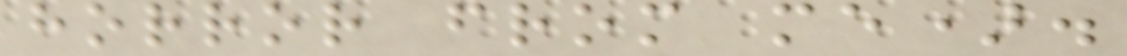horror from me).
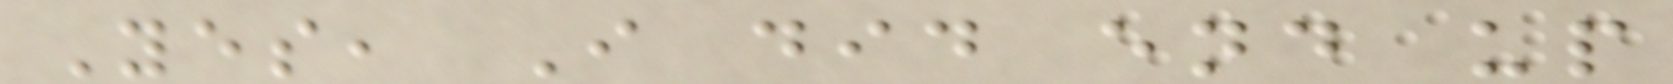Yes, I did end up
